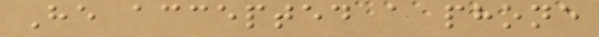He accepted a phone
